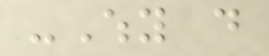-Why do
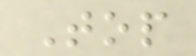Top
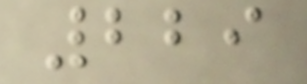229
